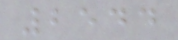2544
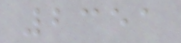2351
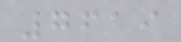7619
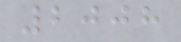2008
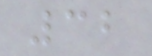32
